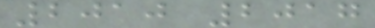2010 2017
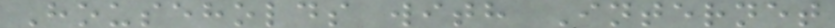Households with Internet
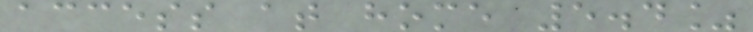access at home 5.4%
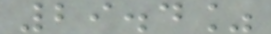29.4%
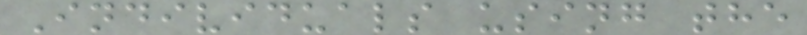Individuals using the
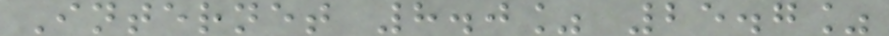Internet 8.0% 25.7%
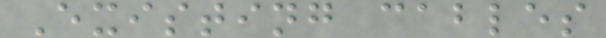Existing cables
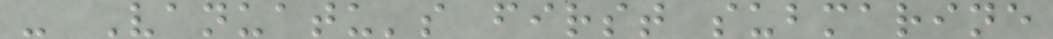- Vanuatu's first submarine
